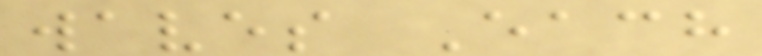waves Each
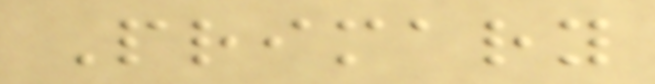Primary
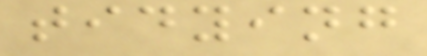tidying
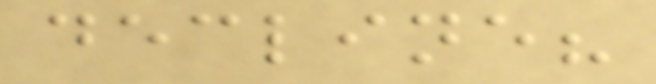decline?
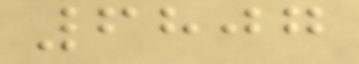6807
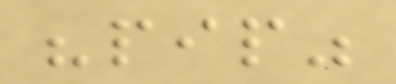"pip"
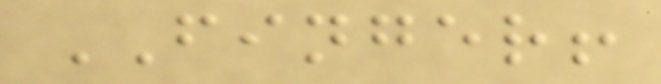FINGER!
